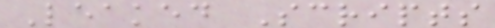Leaked Scripts
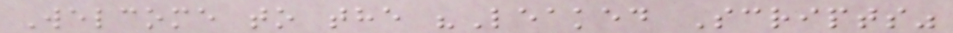Welcome to the "Leaked Scripts"
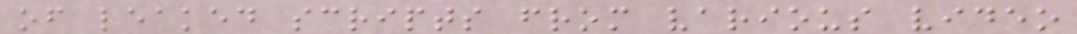of leaked scripts from various video
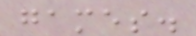games.
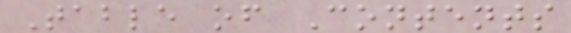Table of Contents
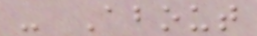- About
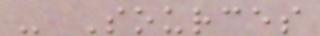- Sources
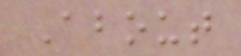About
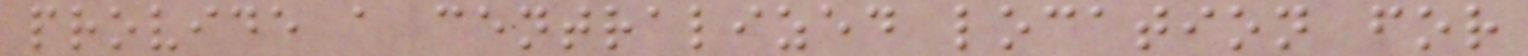provide a centralized location for
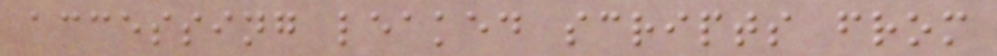accessing leaked scripts from
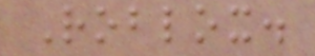Roblox.
